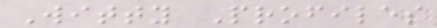Witty Profiles
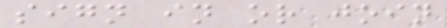sign in or join
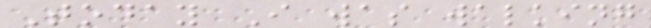Today I was walking
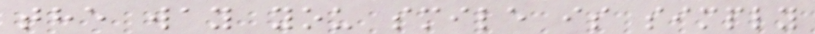the way you smile is simply
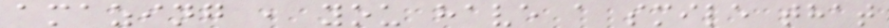amazing , you have a smile that
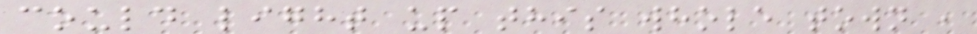could light up this whole town ,
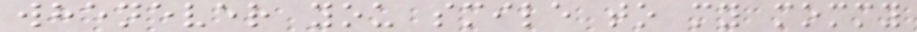whenever you smile to my mommy
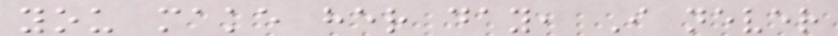you make her day, I never
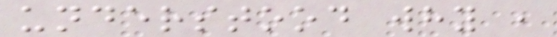understood why ,
